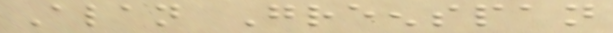Alan Greenspan
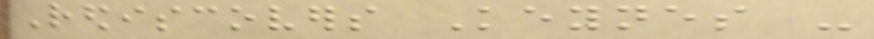Rediscovers Keynes -
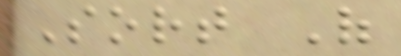Sort Of
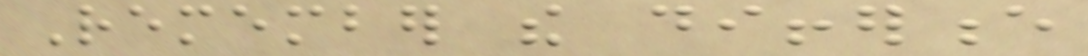Remember the difference
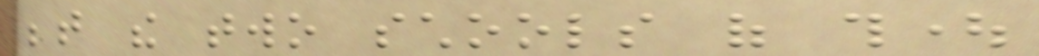between the two schools of thought
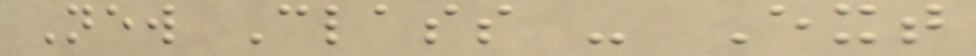New Class - Ext
